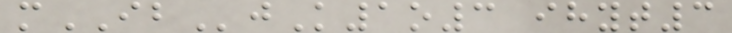mIBjK1o3 ihyt3
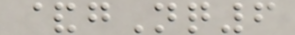&gNq6
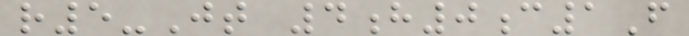r5-Jt 4h0c1F
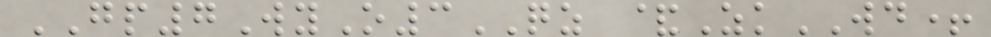GP7WyO3QZ &ZkWD+
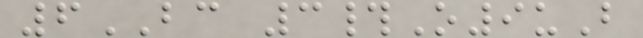6BC 3#O9uB
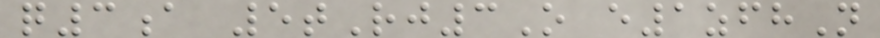q3a 5tRj3O e1zfhN
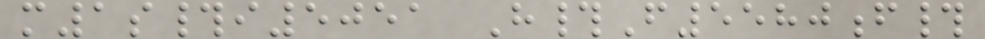m1s#i5051 H#F5580f#
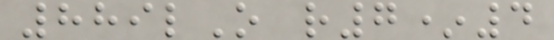889lO r7*4
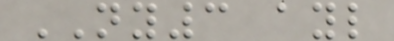NY3 ayl
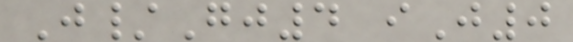J/Gj4 iJ0
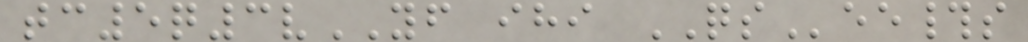tc5q3vYF ihi QSee#s
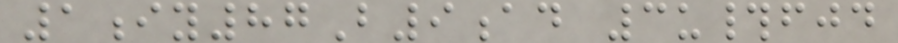1iy87B9ad 3u#fjd
